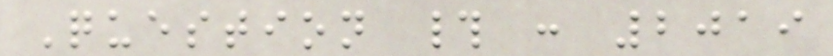Question # : 2019
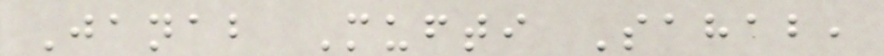Janab Mufti Sahab,
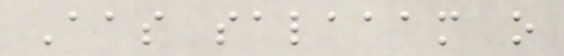Aas salaaam o
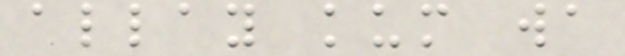allay kum wa
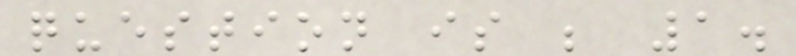question is ; 1.
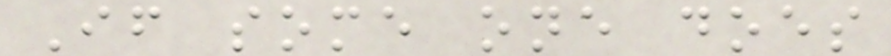If some one does
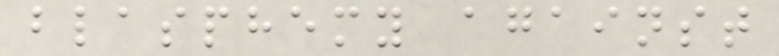blasphemy against
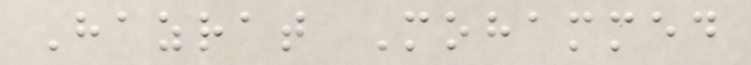Hazrat Mohammed
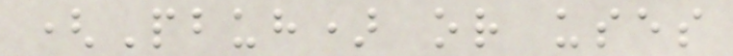(Pbuh) or uses
